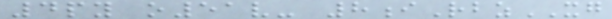4py o51v- 8iRbzXG
